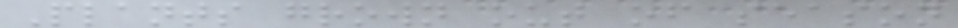Plants grown out of season
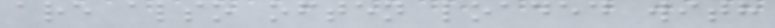are also often loaded with
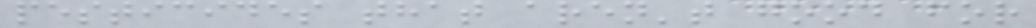pesticides that aren't good for
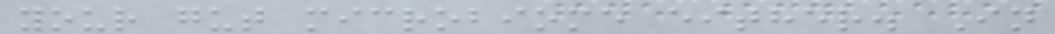your gut microbiome either. In
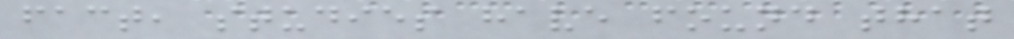fact, studies have found that
